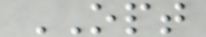OPT
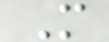M
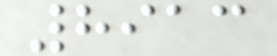8913
